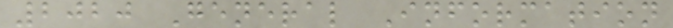2020 General Information
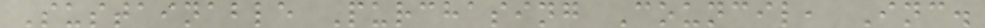Sustainable Purchasing Council, Inc.
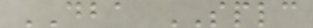DBA SPLC
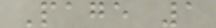Page 1
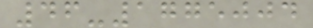46-1775004
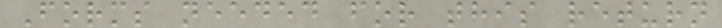Forms needed for this return
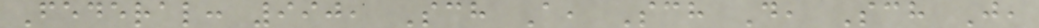Federal: 990, Sch A, Sch D, Sch J,
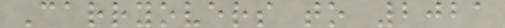Carryovers to 2021
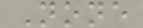None
